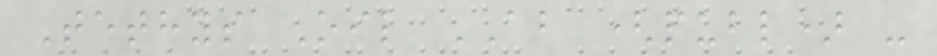Tethys Oil AB (publ) -
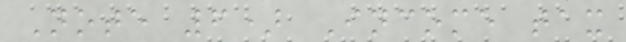Note 6) Income tax
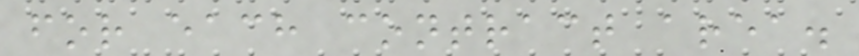for each contract area.
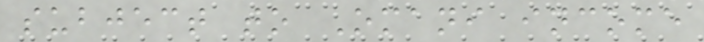subject to Omani income
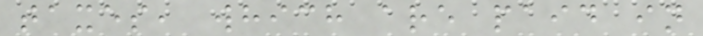taxes, which are paid in
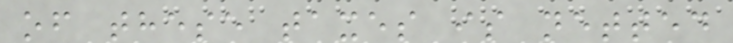of these taxes is netted
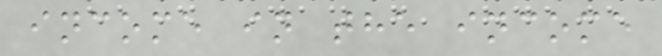income in the income
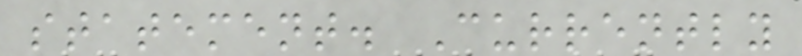statement. Currently
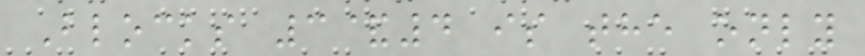Blocks 3&4 is the only
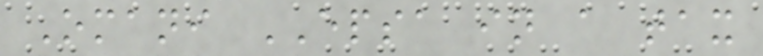Omani EPSA in a tax
